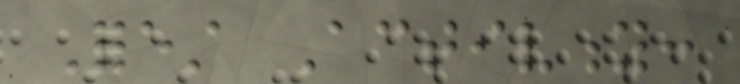Forest Activity:
